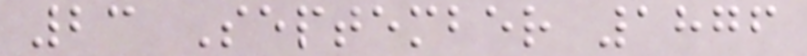23 September 1876
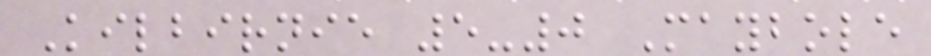Kilbirnie 5-0 Maybole
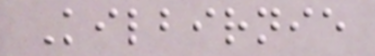Kilbirnie
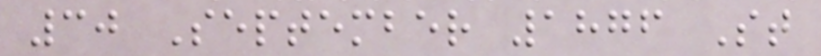30 September 1876 St
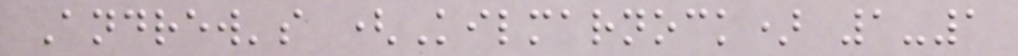Andrew's (Kilmarnock) 1-1
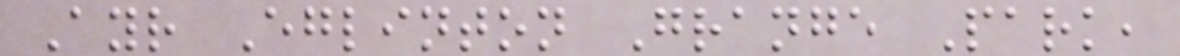Ayr Eglinton Grange Park,
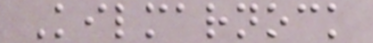Kilmarnock
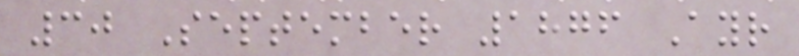30 September 1876 Ayr
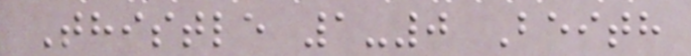Thistle 1-0 Beith
